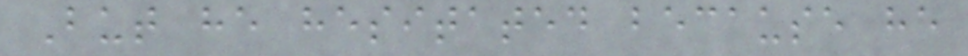But he hesitated because he
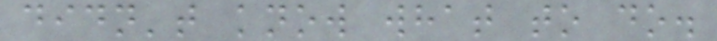didn't know what to do.
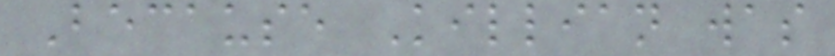Because Killian was
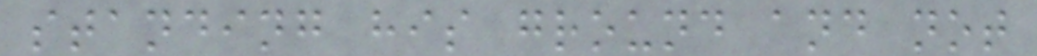standing his ground and not
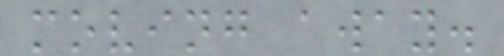moving away.
